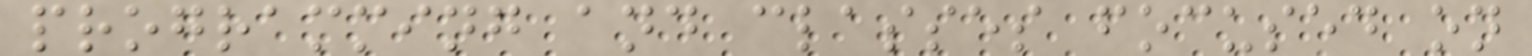programming and classes focused on
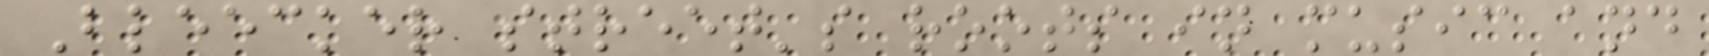Bleecker street's roots in music and
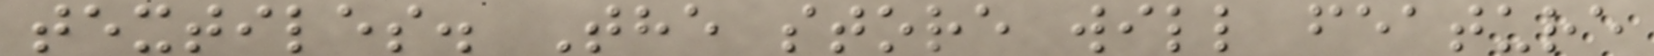textiles. The store will feature
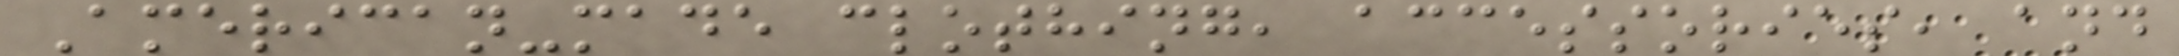American-made clothing, accessories, and
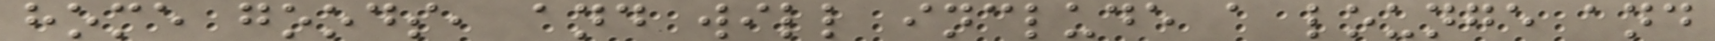home goods, and will include a lounge and
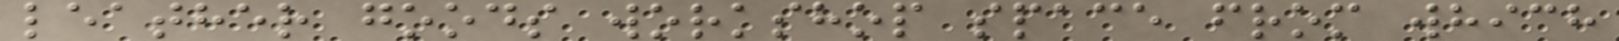leather goods workshop space from which
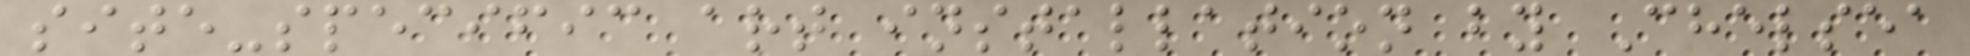site-specific art installation by Chelsea
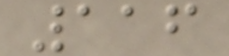116
